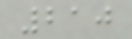210
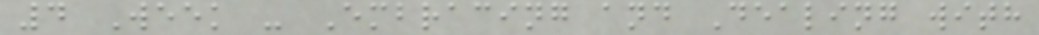4 Week - Embracing and Dealing with
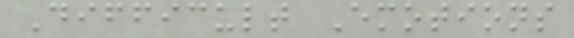Difficult Emotions
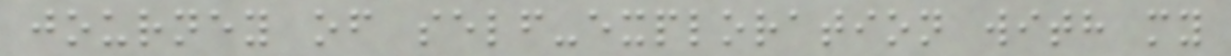journey of self-exploration with my
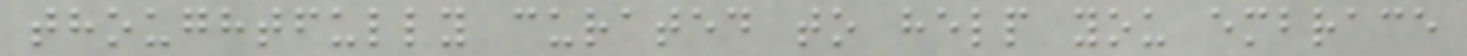thoughtfully curated to help you embrace
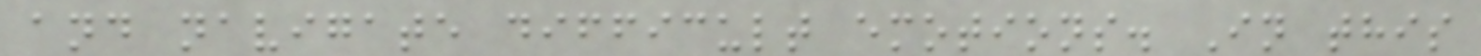and navigate difficult emotions. In this
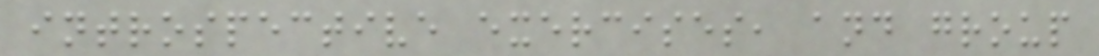introspective exercises, and group
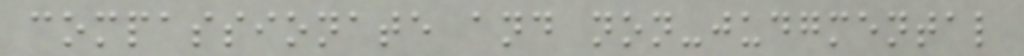compassionate and non-judgmental
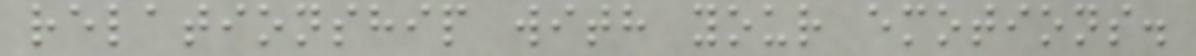relationship with your emotions.
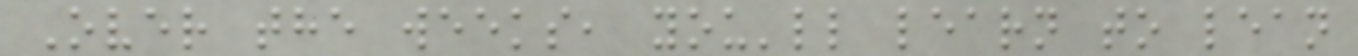Over the weeks, you'll learn to lean
